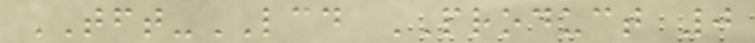TFT-LCD PRODUCT 0
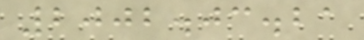2002.03.21
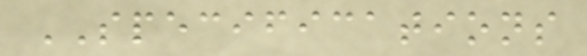SPECIFICATIONS
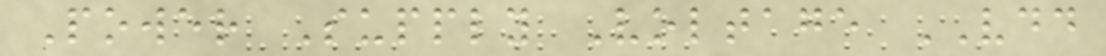Power Supply Voltage VDD
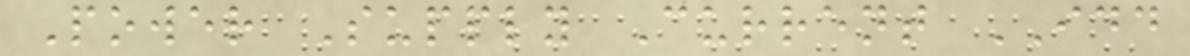Power Supply Current IDD
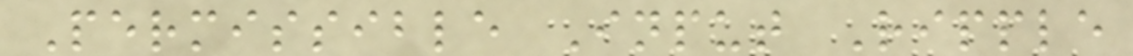Permissible Input Ripple
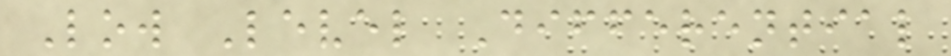Low Level Differential
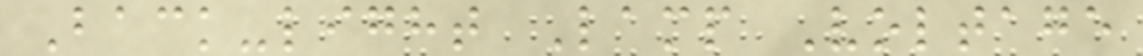Back-light Lamp Voltage
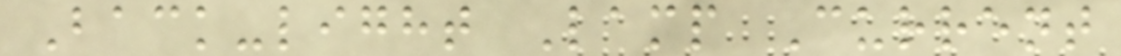Back-light Lamp Current
